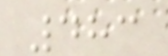483
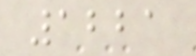1221
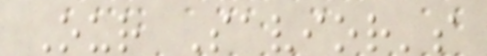Our Savior's
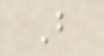B
